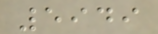5949
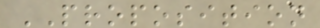PROPOSITION
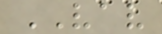VAV
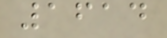1614
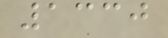1330
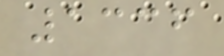1336
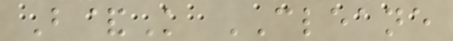B&K CLEANE
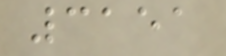3151
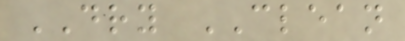DRY CLEAN
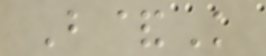B&K
